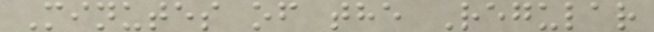Minutes of the Regular
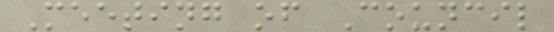Meeting of Council
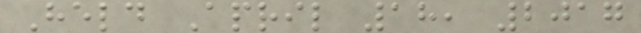Held April 18, 2017
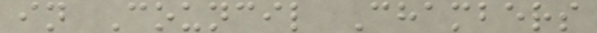in Council Chambers
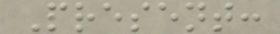Present:
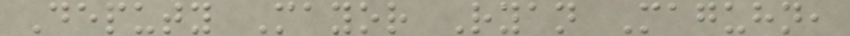Deputy Mayor Ryan Maguhn,
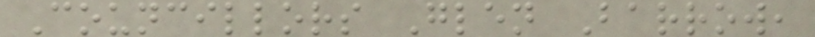Councillors Glen Barrow,
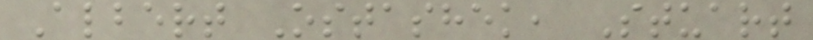Albert Ostashek, Stuart
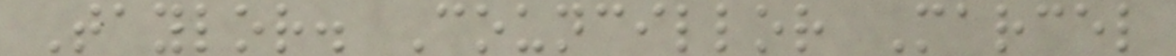Taylor. Councillor Marcel
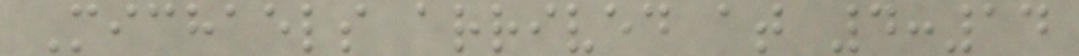Michaels arrived at 4:14
